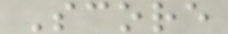Score
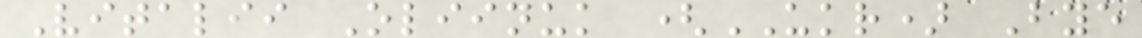Vitalii Oliinuk (UKR) Bye
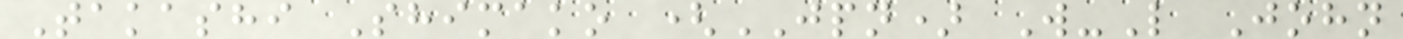Takashi Shimako (JPN) W-L John
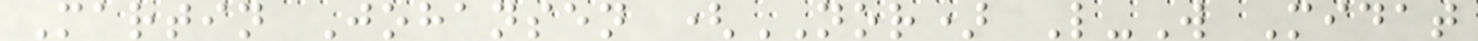Martin Johansen (NOR) L-W Midat
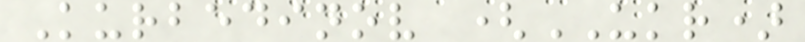Kurbedinov (UKR)
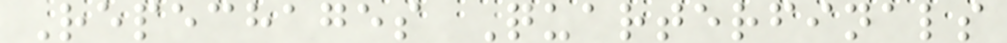Repechages Quarterfinals
